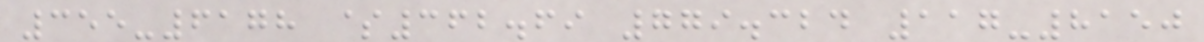355-6178 $362.69 779.324 117-8150
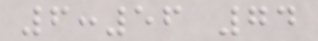6:56 74
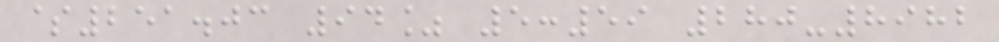$251.03 94% 5:59 280-8982
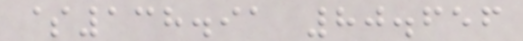$138.91 80.656
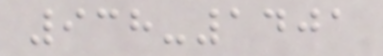938-1401
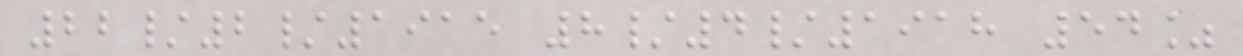22/2/1915 8/4/1918 54%
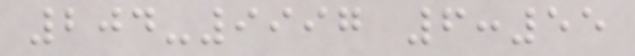204-9997 6:55
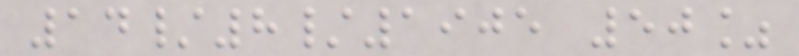14/8/1905 50%
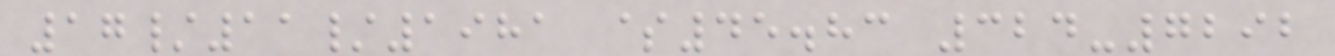17/11/1981 $45.83 324-7292
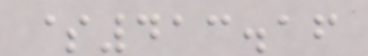$413.16
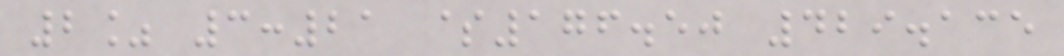2% 3:21 $176.50 429.135
